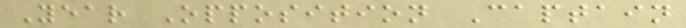Year Opposition Captain
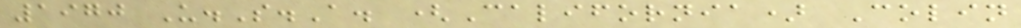1970 U.S.A. (California) Colin
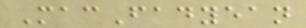MacFadyean
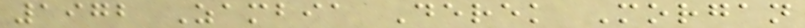1972 Zambia Derek Morgan
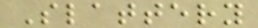Slattery
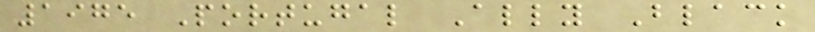1975 Portugal Ally Black
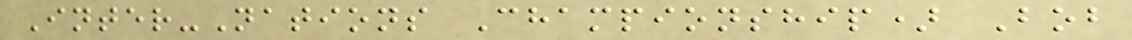Inter-Nations Championship) Bob
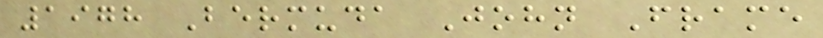1978 Bermuda John Frame
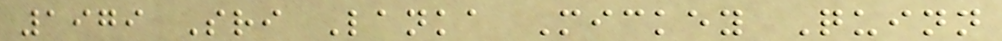1979 Sri Lanka Mickey Quinn
